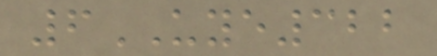6UYE322
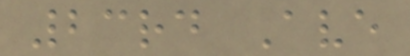23rd Ave
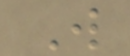W
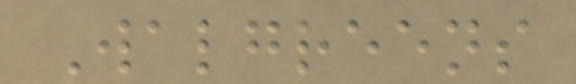Walgreens
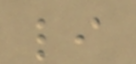li
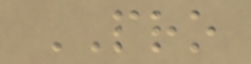PRO
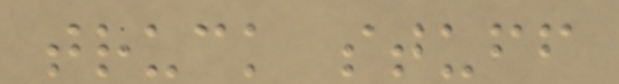truck stuff
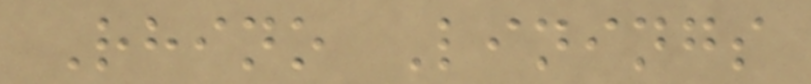Rhino Linings
